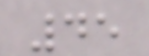45
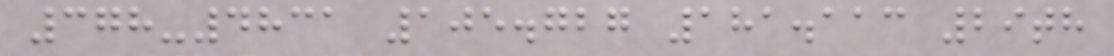378-4831 105.727 181.113 29th
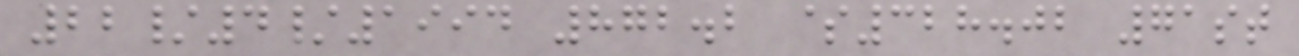22/4/1994 872.2 $328.02 71st
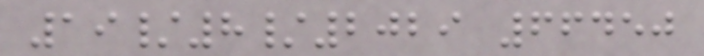19/8/2029 66450
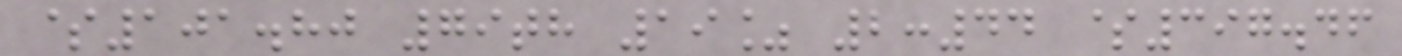$101.80 79th 19% 2:44 $397.46
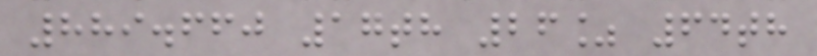889.660 17th 26% 64th
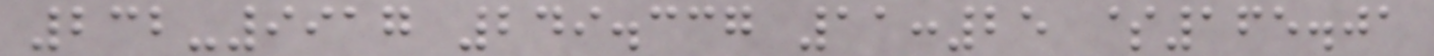232-9917 249.337 11:25 $165.01
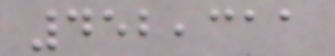452,311
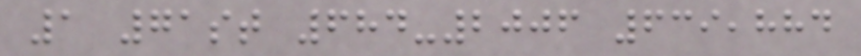1 71st 684-2006 639,884
